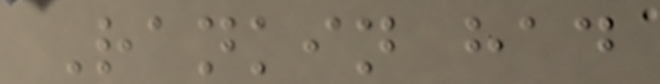Rankin had
